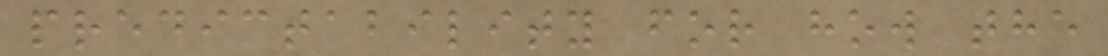predictability for how the
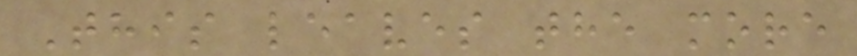This leaves the more
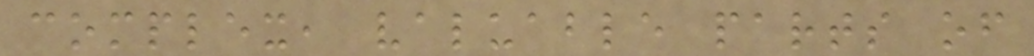complex, valuable parts of
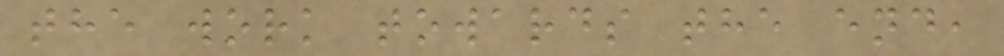the work towards the end,
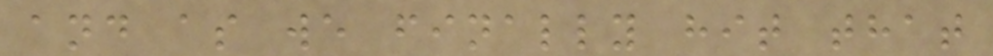and as we finally hit that
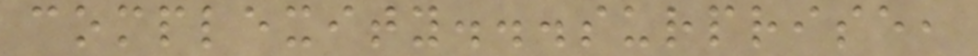complexity...surprise,
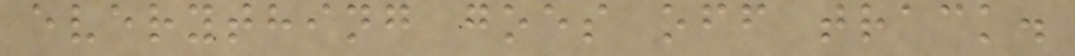everything goes off track.
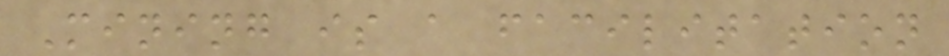Mining is a facilitation
